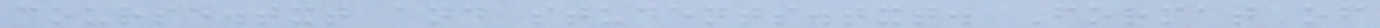course.txt and students.txt. Format of
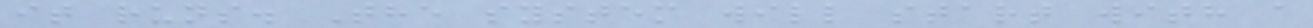it runs. The system will start with a
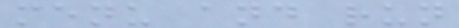menu and run
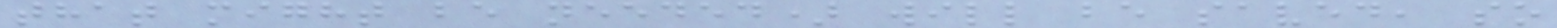that might be needed) will be saved, so
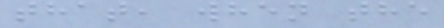that, when the
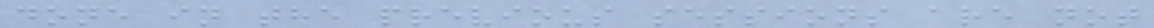done in the previous sessions are not
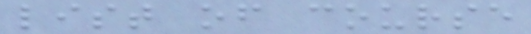list of course
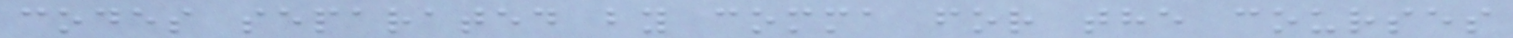codes separated by comma for the courses
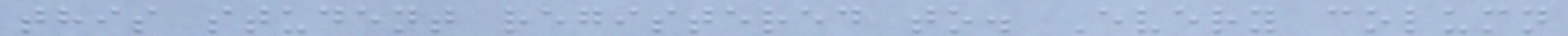this student registered to. Every column
